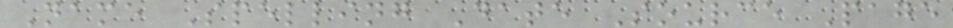Name Spelling Date Source Page
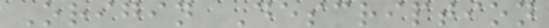Origin Description
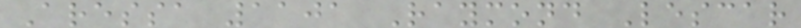Aressa 1101 Raymond Lescar
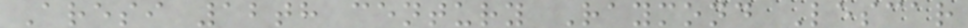Aresi 12th century Raymond Lescar
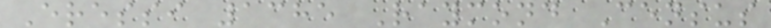Eressi 1385 Raymond Census
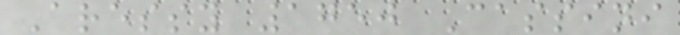Aressy 1750 Cassini
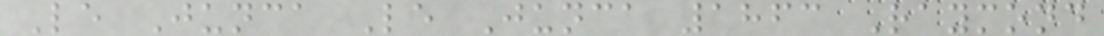Le Junca Le Junca 1863 Raymond
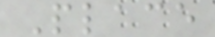Place
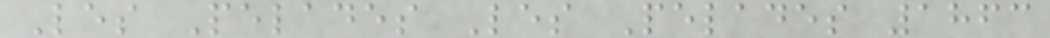Les Pelades Les Pelades 1863
